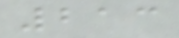213
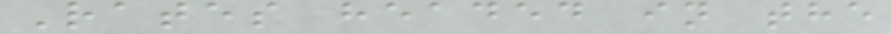Rates headed in the
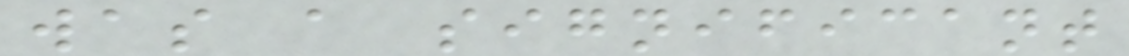was a significant
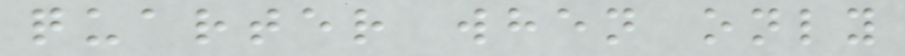quarter when only
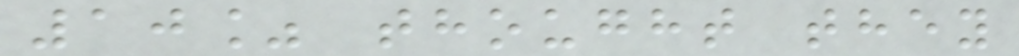10% thought they
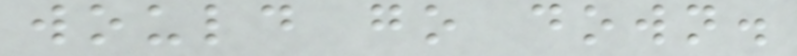would go down.
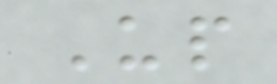Up
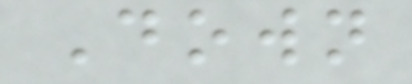Down
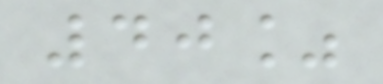40%
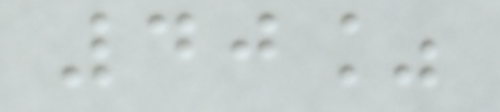40%
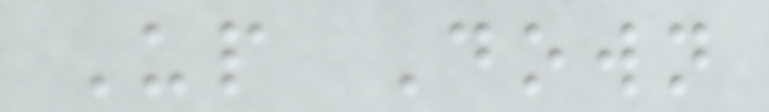Up Down
